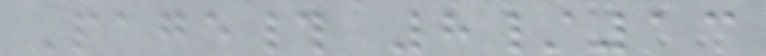Page# 8/13
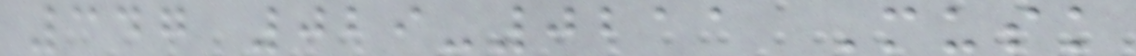347 029-0211 Musk
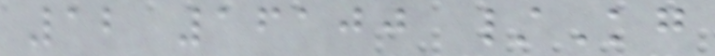12 16100 /Kg
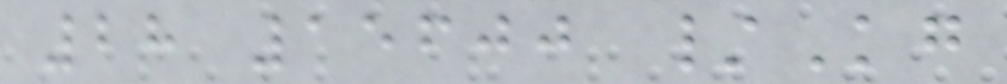28 15600 /Kg
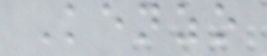Kenzo
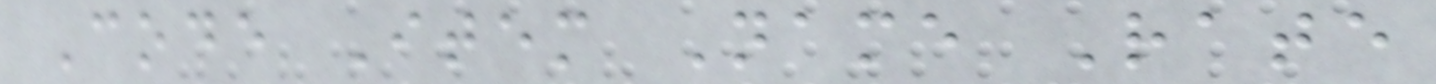Code Item Name Rate
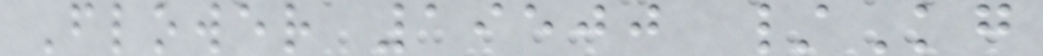Flower 19500 /Kg
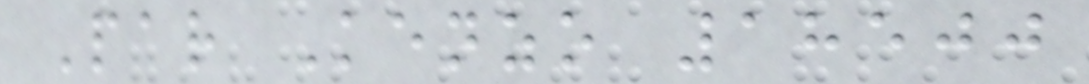Par Kenzo 18500
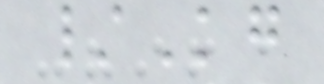/Kg
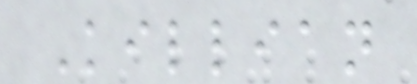Killian
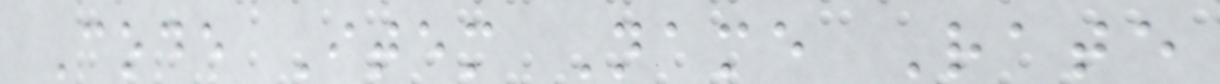Code Item Name Rate
